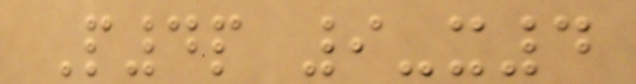P4p 9-x4
